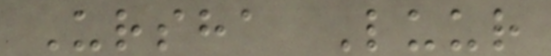Ursha Luur
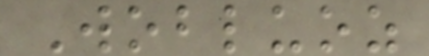Wobluoz
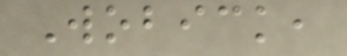Wobick,
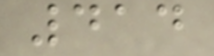414
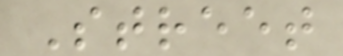Street
